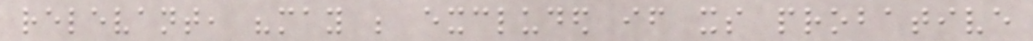relevant, "may be excluded if its probative
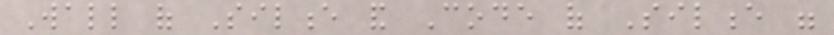Wall of Silence and Code of Silence were
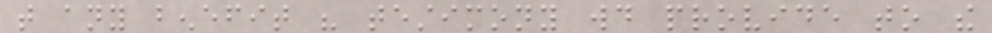that any benefit his testimony would provide to the
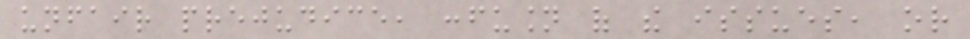unfair prejudice, confusion of the issues, or
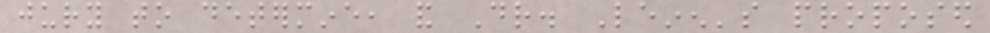jury to determine, and Dr. Leinen's proposed
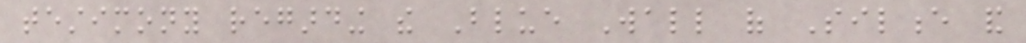testimony regarding the Blue Wall of Silence and
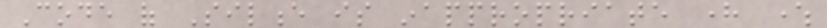Code of Silence is inappropriate here where
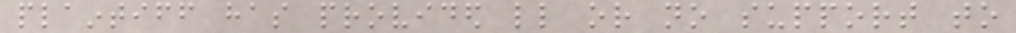plaintiff has provided little or no support to
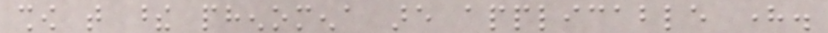show that these phenomena are applicable here.
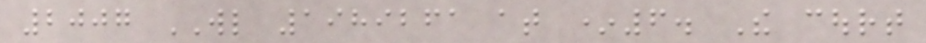2007 WL 1989261 at *6. The court
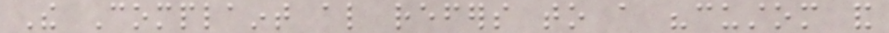The Complaint also refers to a "custom and
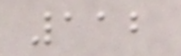112
